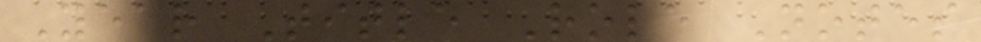Year Title Role Notes
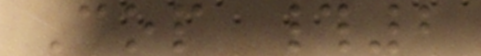Cop #2
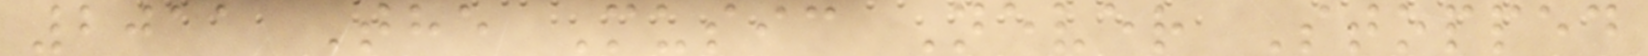2011 The Music Never Stopped
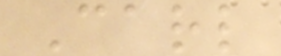Carl
